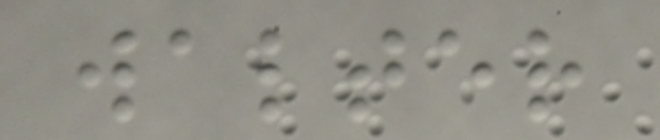walter
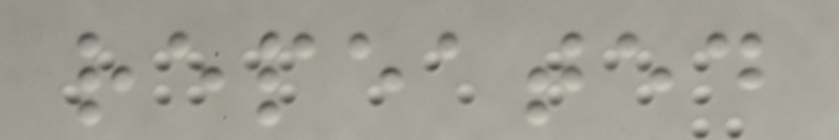repeated
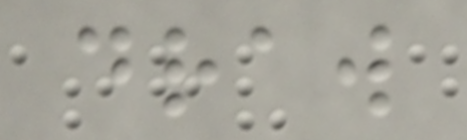draw
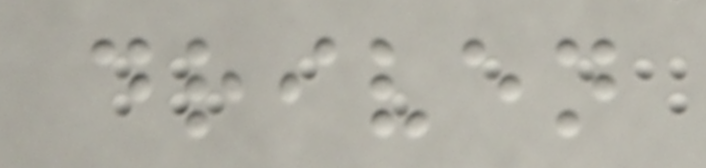driven
